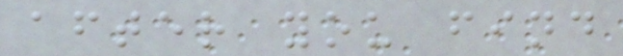after you find
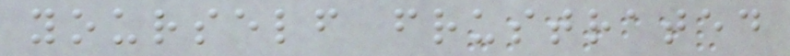yourself frustrated
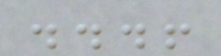...!
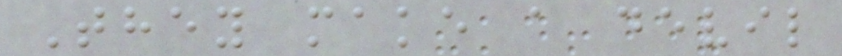They make a devil
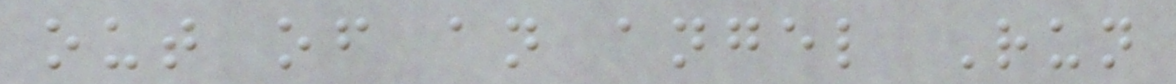out of an angel Run
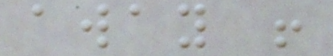away !
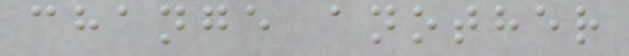change another
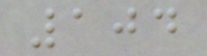104
